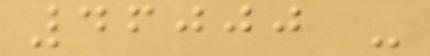46000 -
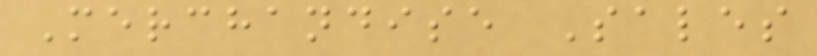Merchandise Sales
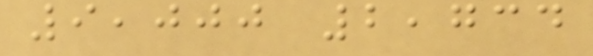9,000 2,734
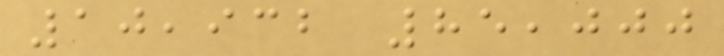10,932 85,000
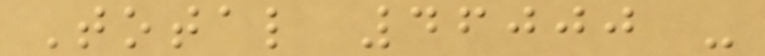Total 46000 -
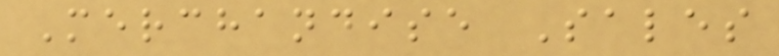Merchandise Sales
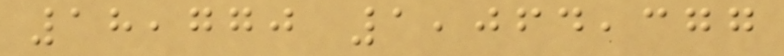18,770 1,064,377
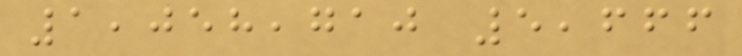1,058,710 5,666
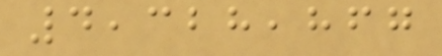4,328,867
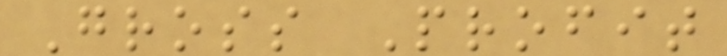Gross Profit
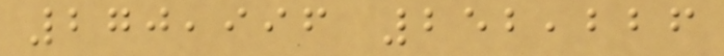270,996 252,226
